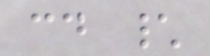cd \
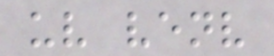uv venv
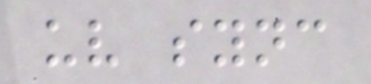uv sync
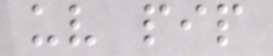uv pip
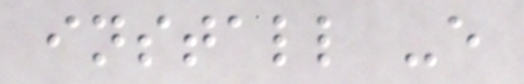install -e
